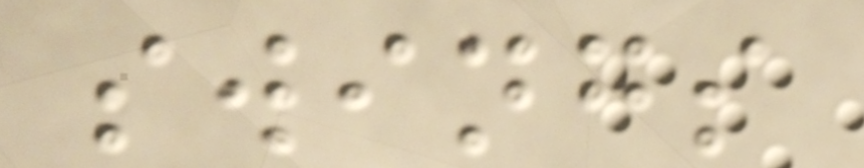swings
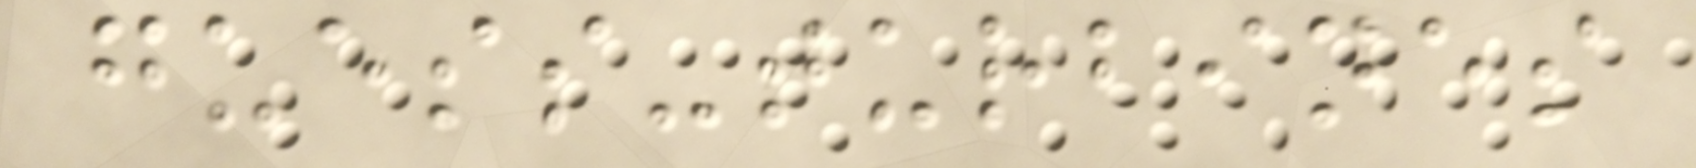guess-turbines
